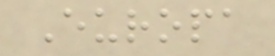Europa
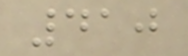410
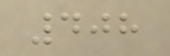408
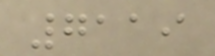7119
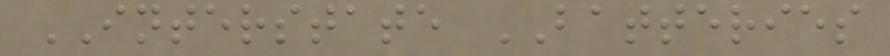INTERSTATE BATTERIES
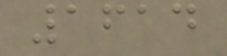1614
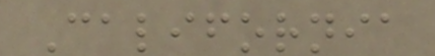California
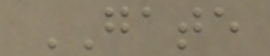GATE
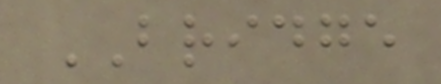BRIDGE
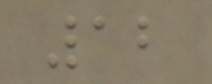12
